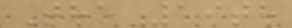The 19th
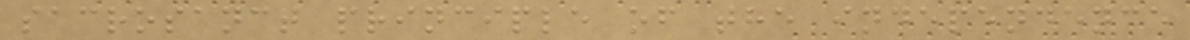sacrosanct principle of the independence
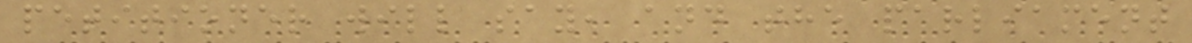petitioner will say, and the parliament
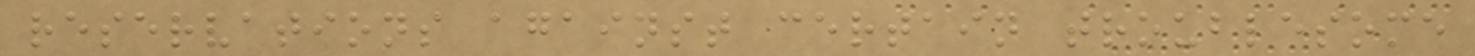reservations against certain troublesome
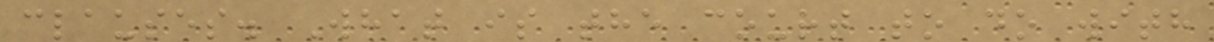clauses. What is the court to do with
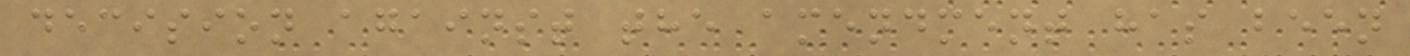decision against the amendment has been
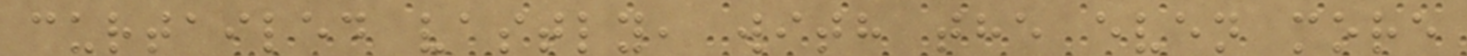curtailed vastly, with the even more
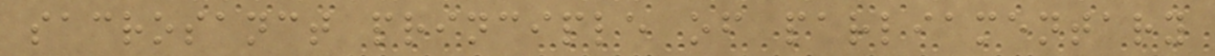sacrosanct principle of parliamentary
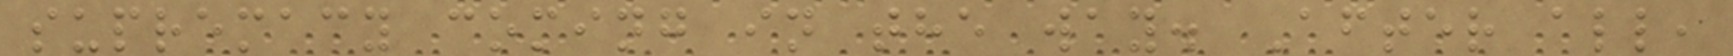supremacy coming in the way. After all,
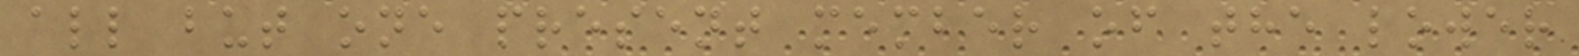all but one present member of the lower
